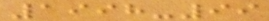1998-99
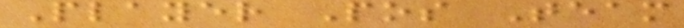Player Pos Team
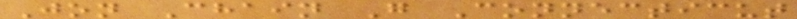Jon Chain G Connecticut
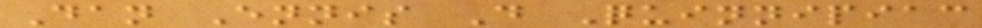Dan Ennis D Quinnipiac
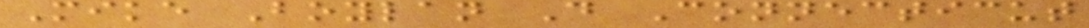Mike Boylan D Connecticut
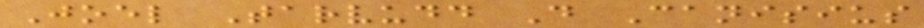Joel Tarvudd D Canisius
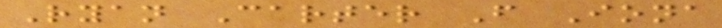Ryan Carter F Iona
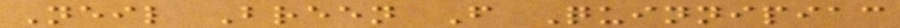Neil Breen F Quinnipiac
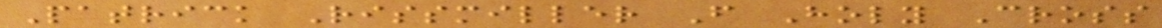Patrick Rissmiller F Holy Cross
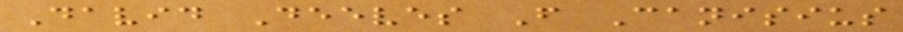David Deeves F Canisius
